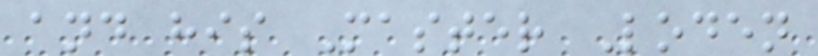and his Master Loden
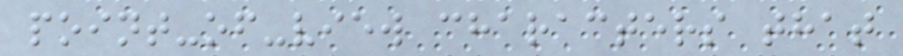point-of-view characters that
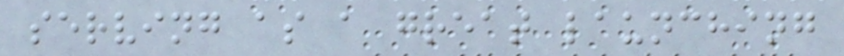serving as a great launching
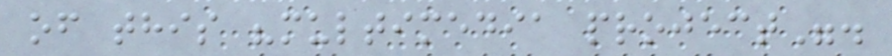of this "multimedia project".
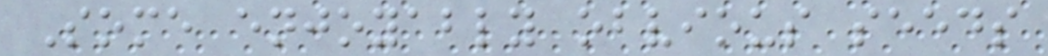Some enjoyably obvious seeds
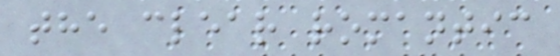the clear romantic
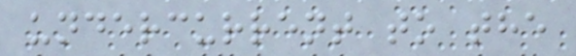undercurrent to the
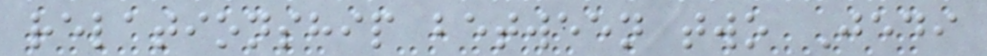relationship between two Jedi
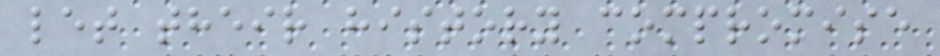let their history compromise
